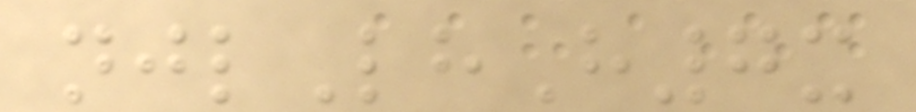njlLhH7x
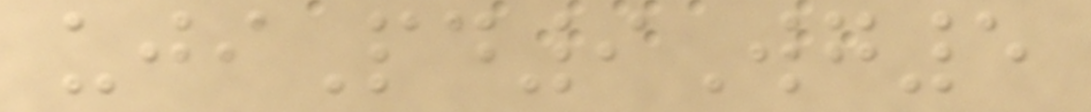ujiPd9Wg5
